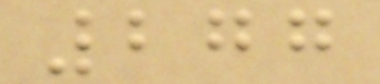277
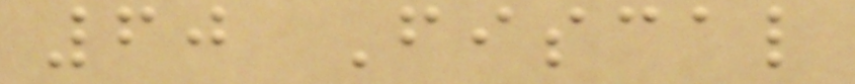60 Fiscal
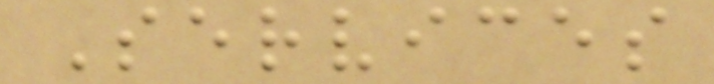Services
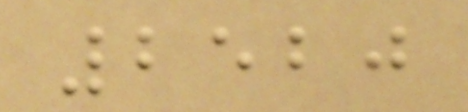2520
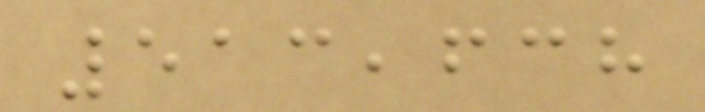513,638
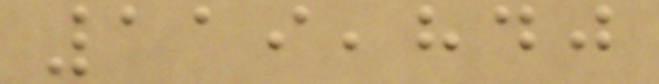119,840
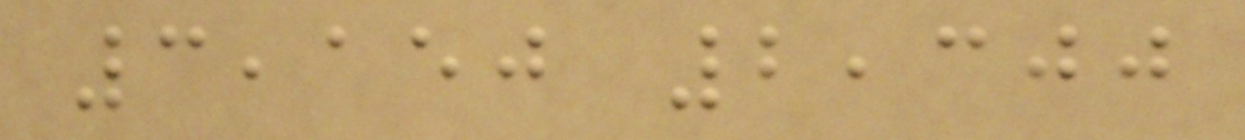3,150 2,300
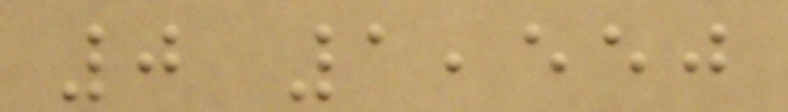0 1,550
